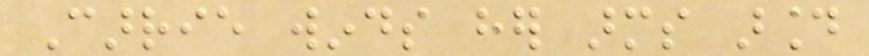Carrie winds her arms around
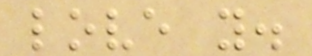love you.
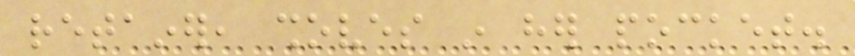retainer, shoves in her pocket.
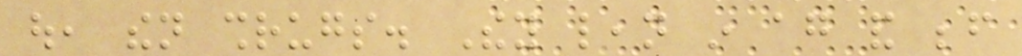out, then shrugs. They lean in again and before
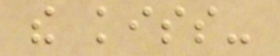the kiss-
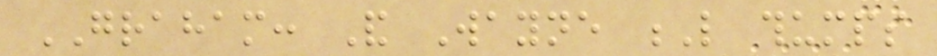GRAHAM: And Wayne L thumps
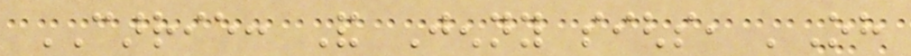CARRIE: And Jenny sighs, 'Oh
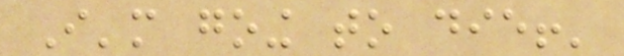I'm going to die!'
